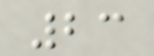23
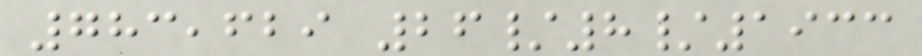783,629 26/8/1933
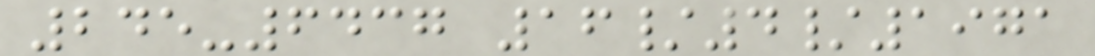245-6437 16/4/1971
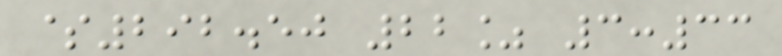$292.50 22% 3:33
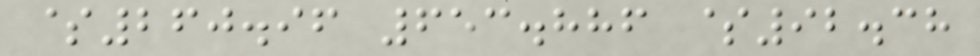$260.96 653.886 $92.38
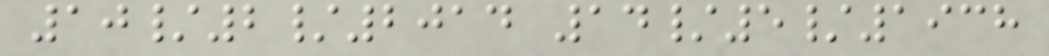10/2/2014 14/5/1938
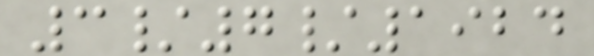3/7/1924
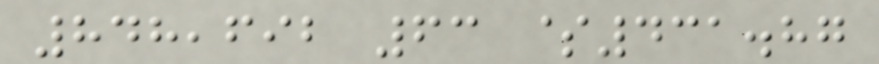848,692 63 $431.87
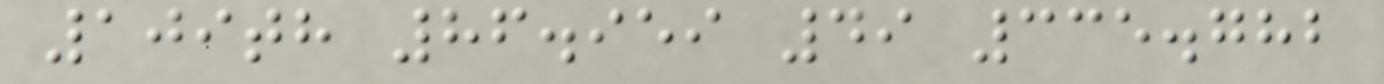109th 86.959 49 335.782
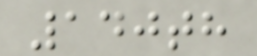140th
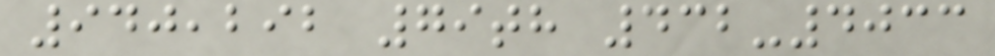940,292 79th 432-4033
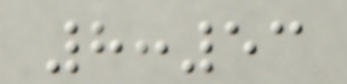8:53
